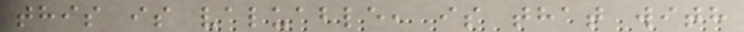this is valuable, is that with
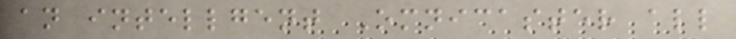an intellgent Omnicaster all
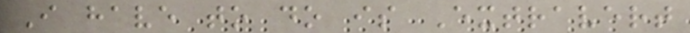I have to do is Extravert
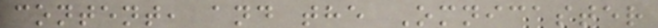content, and the Omnicaster
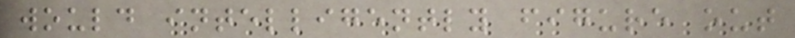would intelligently figure out
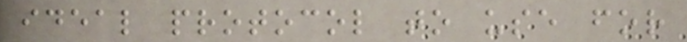ideal protocol to use for
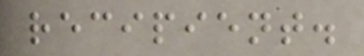recipient.
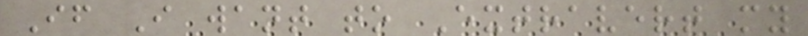If I want to Extravert my
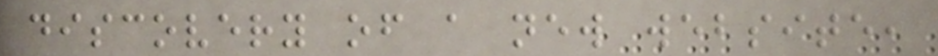discovery of a new website,
